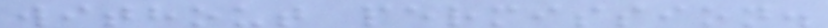without permission.
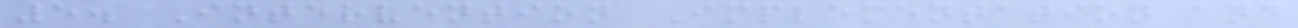5. Intervention Implementation and
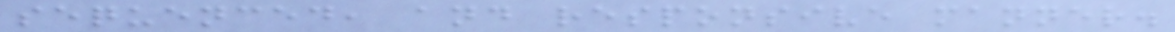sequenced, and responsive manner.
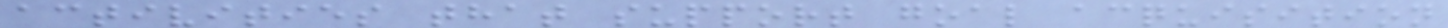activities that support goal acquisition
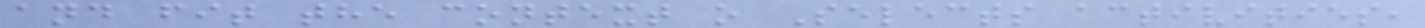and fit the context o Selects activities,
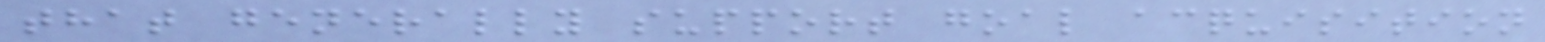that generally support goal acquisition
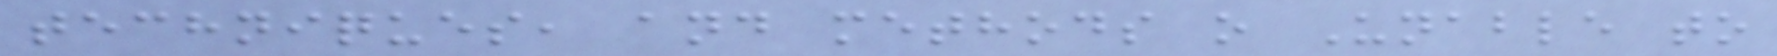techniques, and methods o Unable to
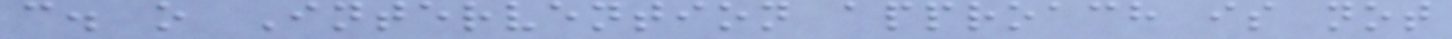c. o Intervention approach is not
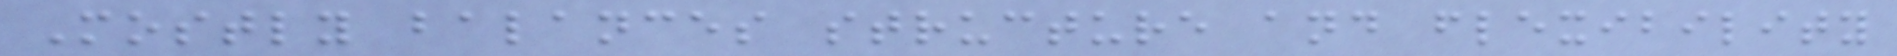Mostly balances structure and flexibility
